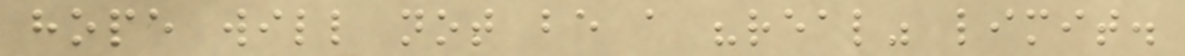hope will not be a "real" limit.
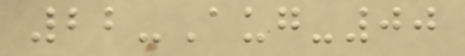22-Aug-00
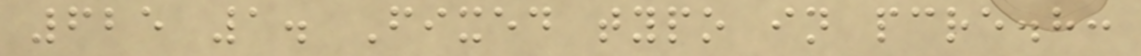625 1. Fixed typo in pcre.h:
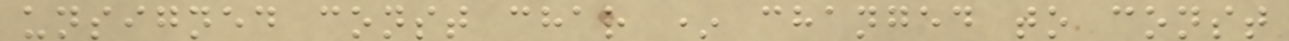unsigned const char * changed to const
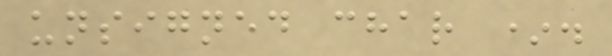unsigned char *.
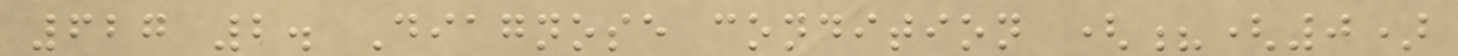627 2. Diagnose condition (?(0)
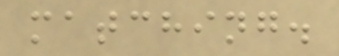matching.
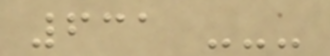631 ---
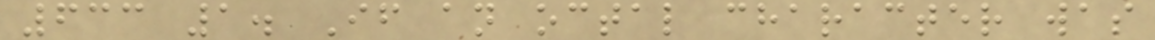633 1. If an octal character was
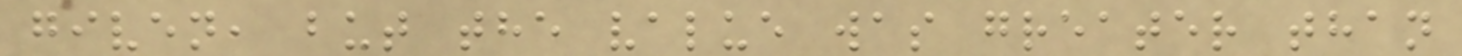given, but the value was greater than
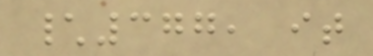\377, it
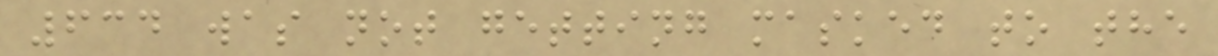634 was not getting masked to the
